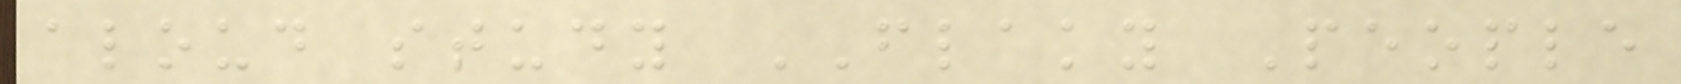aloud study FLAKY People
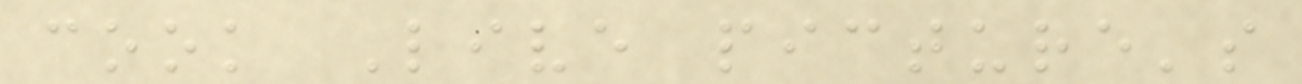cook Live picture's
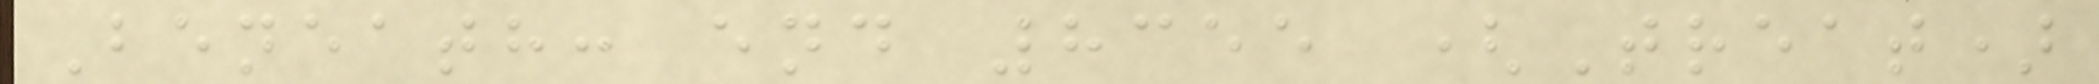Beneath: end 8355 (Treat)
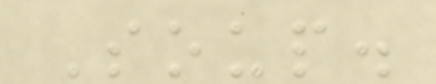Soup.
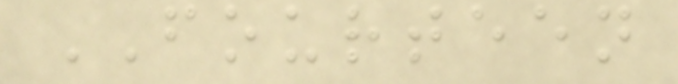FOURTEEN
